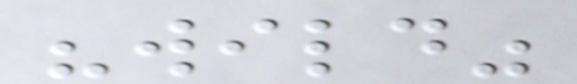"wild"
